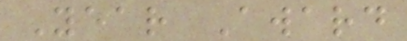Year Award
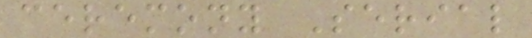ceremony Serial
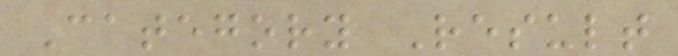Category Result
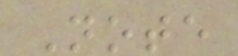Note
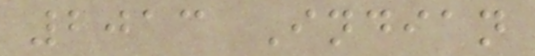2013 Indian
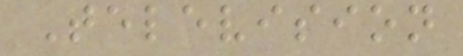Television
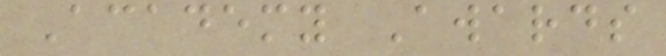Academy Awards
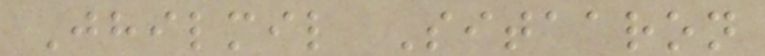Jhilmil Sitaaron
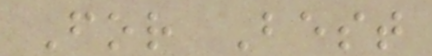For Best
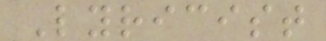Lyricist
